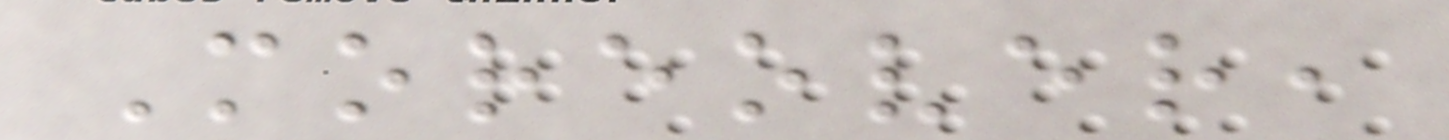Moreover,
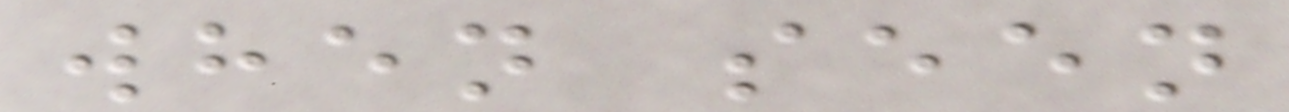when seen
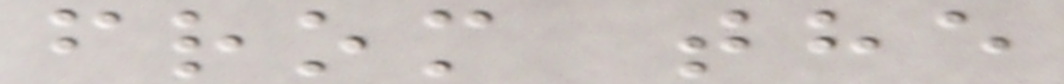from the
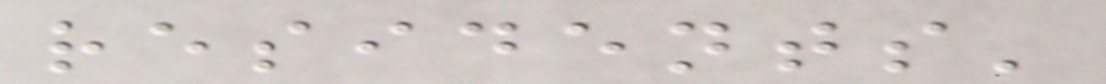residents'
